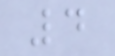4
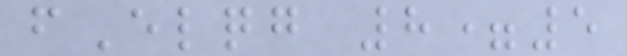fElqg 8=5
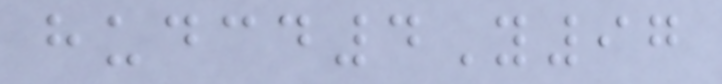hudcd4Y97
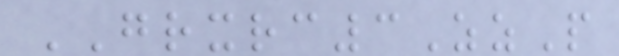GRXRC3ZzP
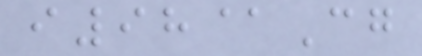i98@Cg
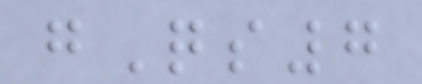gQs7
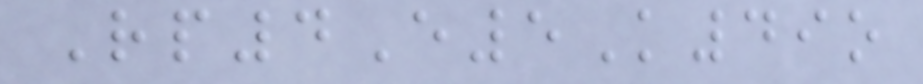Rp4E5K49o
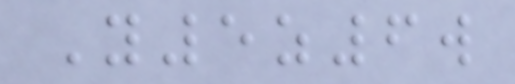Y5z6w
